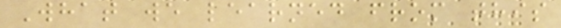What we learned from this
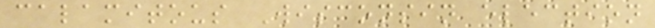calamitous Wisconsin election
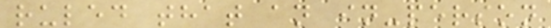ruled that an in-person
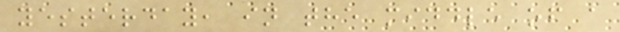yesterday, in the middle of a
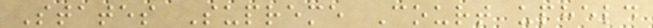States Supreme Court upheld
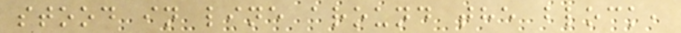stood in line around the block,
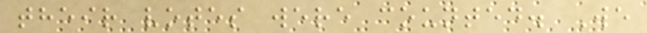their votes were counted. We
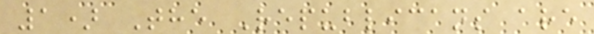1) The Republicans are
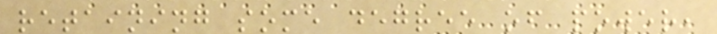retaining some degree of power,
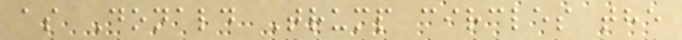as Donald Trump circles the
